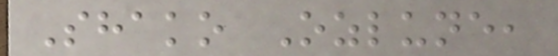Shako Ozlune,
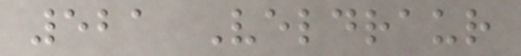521 Veldraur
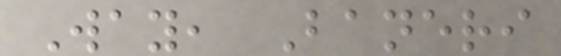Way, Baneri
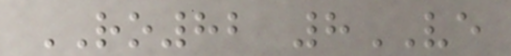RO82 8VE
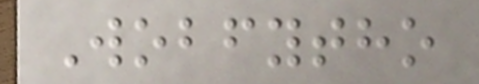Wobfytho
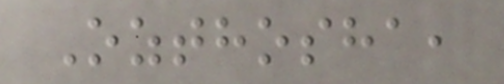Ozthosha,
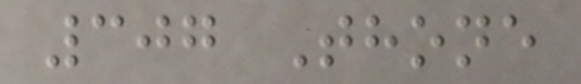307 Thone
